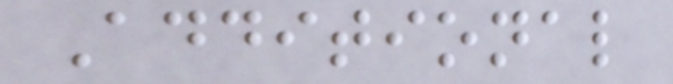Additional
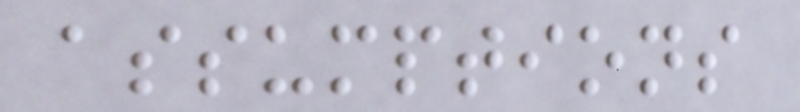assumptions
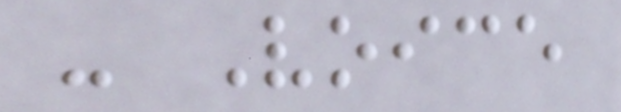- Voice
